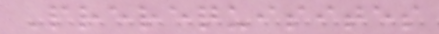Prerequisites
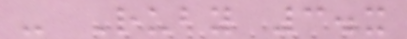- Ruby 3.x
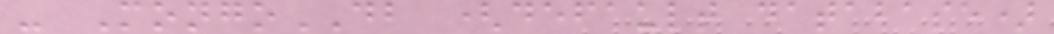- MongoDB (default database)
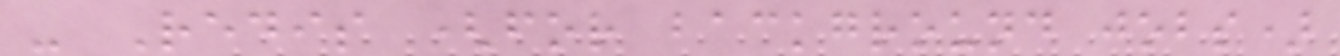- Redis (for background jobs)
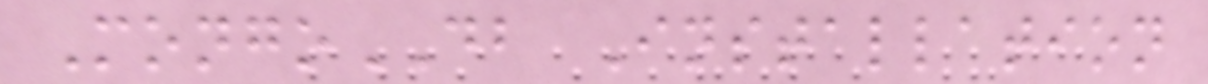MongoDB Installation
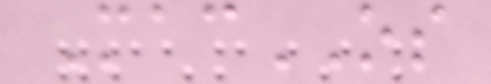MacOS
